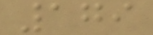179
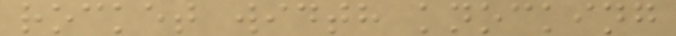rocket width knocking
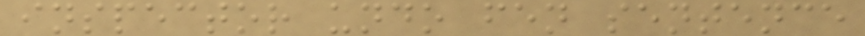inspector undo fen sentence
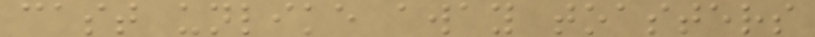cast unlike away toasters
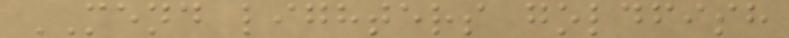MEND lighters goldfish
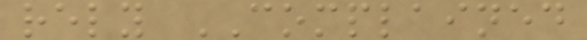rely COMPLAINED
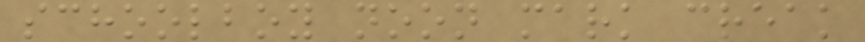schoolboy noon mark creak
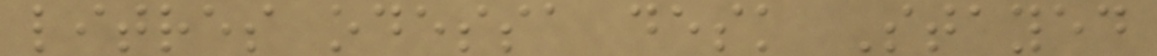litres odessa desk Stayed
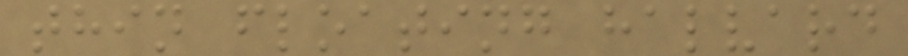thin floating halvard
